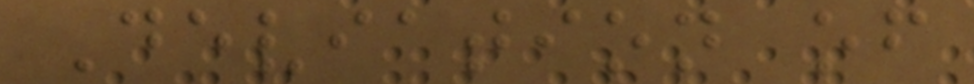Deviation of
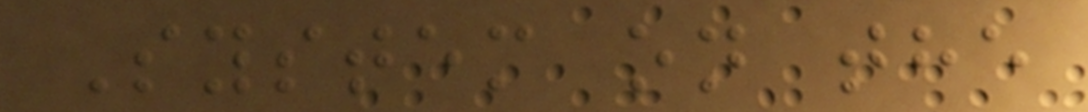System on the
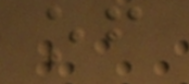of
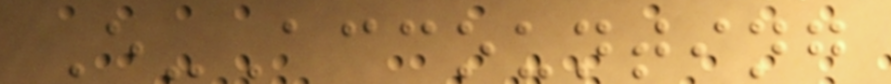E-Accounting
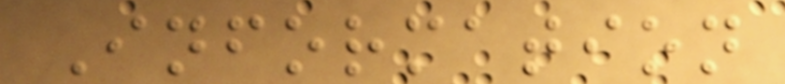Information
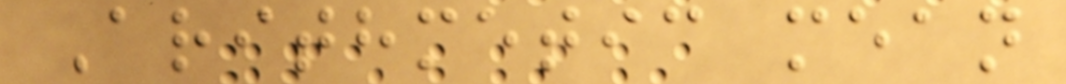Arithmetic mean
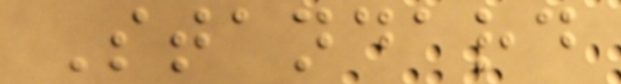Standard
